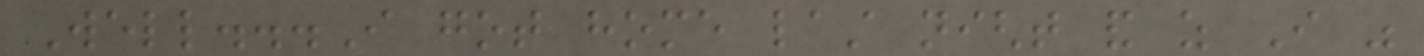Well...I got home last night and as I was
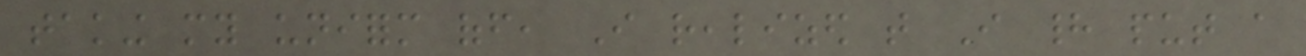taking my uniform off, I realized that I had put a
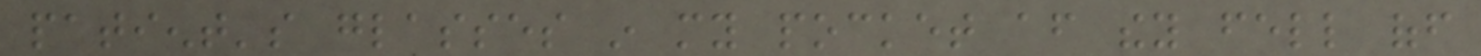patient's glasses in my pocket after they fell off
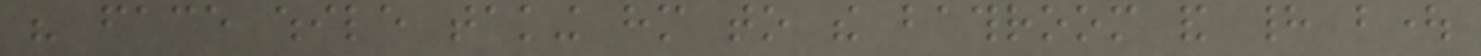his face while taking him to the bathroom and had bought
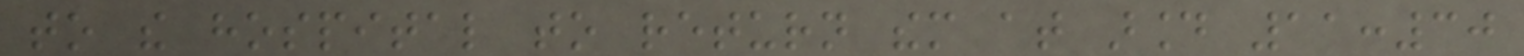to the hospital to return them at around 11:30
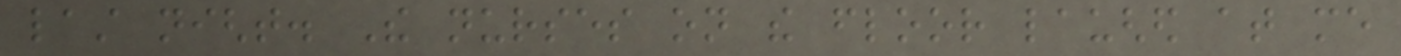last night. The nurses on the floor laughed at me
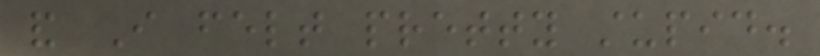and I felt pretty stupid.
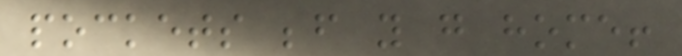pockets before you go home!
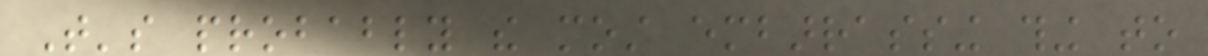That's probably the most embarrassing thing to
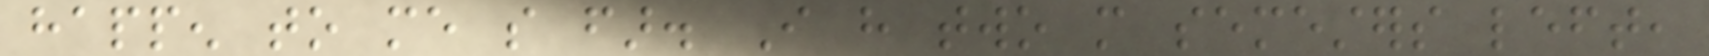happen to me so far. I have two more semesters left,
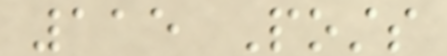115 Posts
